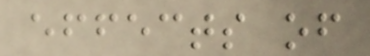effects of
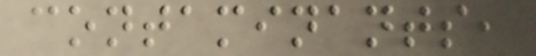contaminants,
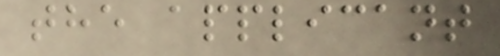the applicant
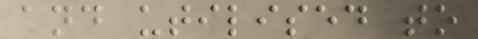and utilised to
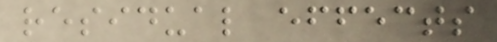residual effects
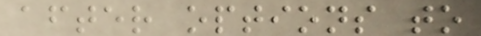after options to
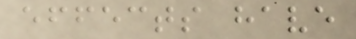effects have
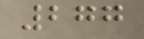277
